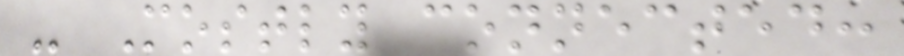- Mostly connected:
